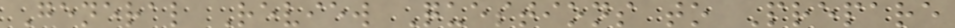General Review Questions to Prepare
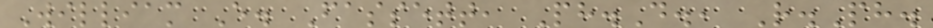William E. Fassett, Ph.D., R.Ph.
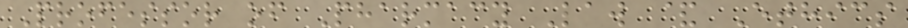Professor of Pharmacy Law & Ethics
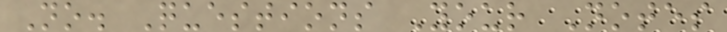No. Questions Your Notes
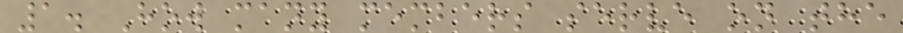1. How many members serve on the
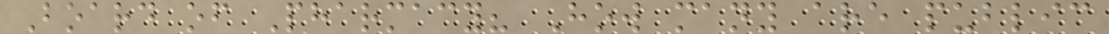Board of Pharmacy? How many are public
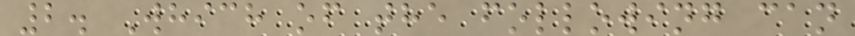2. Which of the following can
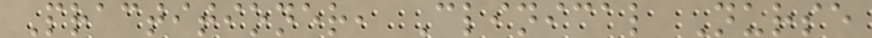Practitioner, Clinical Nurse
